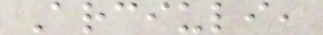Arciuli,
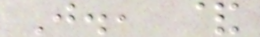J., &
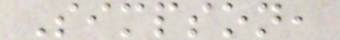Simpson,
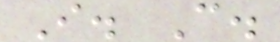I. C.
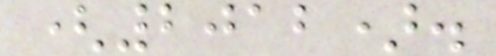(2012).
